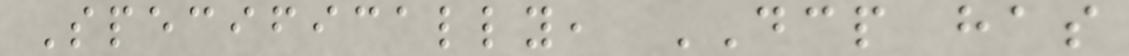Specifically, DCP has
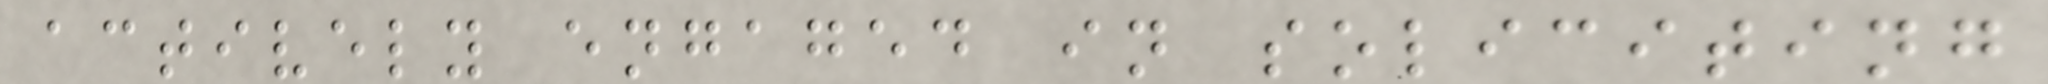actively engaged in soliciting
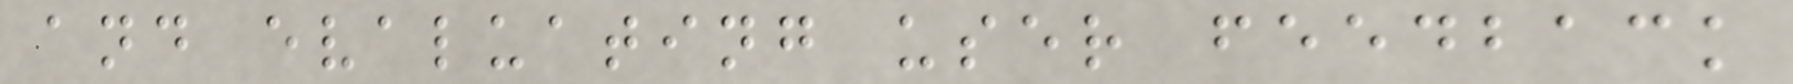and evaluating user feedback
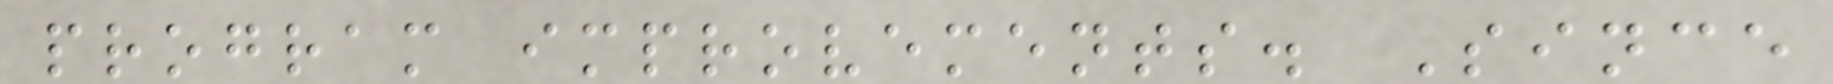program improvements. Since
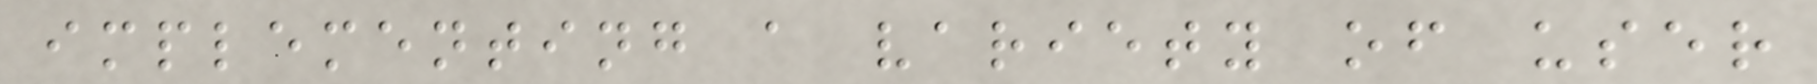implementing a variety of user
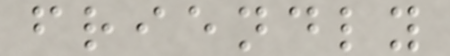friendly
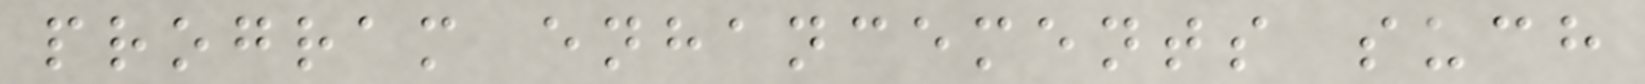program enhancements such
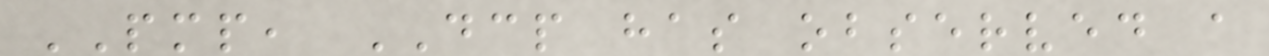PMP, DCP has observed a
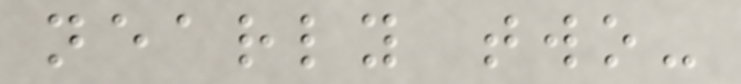nearly two-
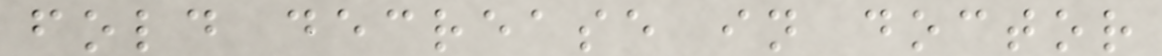fold decrease in doctor
